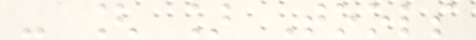- [ ] Tools
